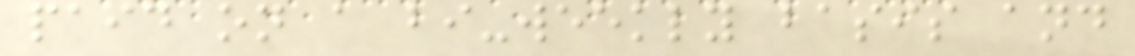paid on a bi-weekly basis and
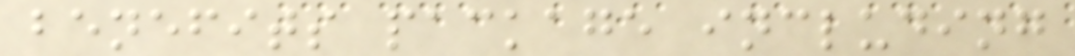benefits package including
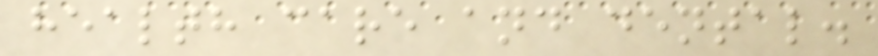health care and dental.
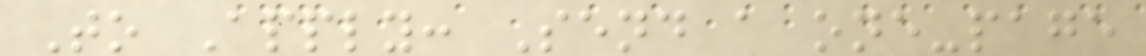To Apply: Send a one-page
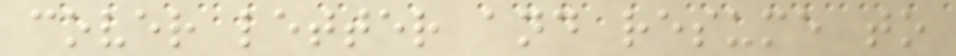cover letter and resume to
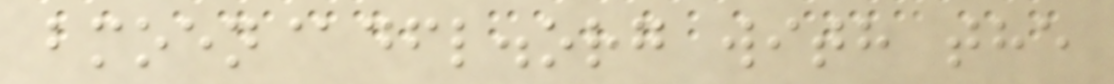bmoen@dfl.org with the
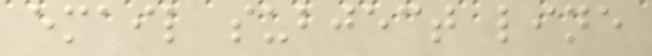email subject line
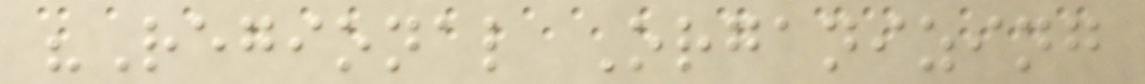"Regional Organizing
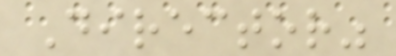Director"
